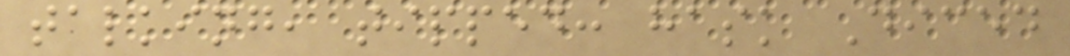talking, tipped: hask Diced
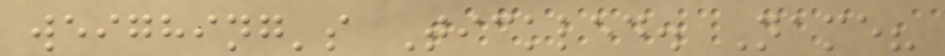weighing's Tickled. Name?
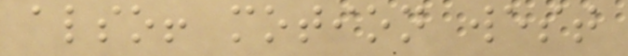also! motion west
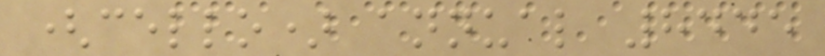(cello) annual 8445
